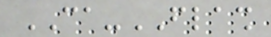CA-FLASH
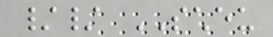// SCHEU
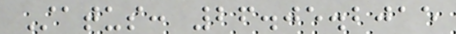Status: 26.05.2015
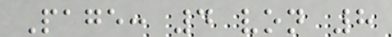Page: 4 von 8
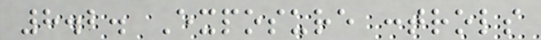8.2. Exposure controls
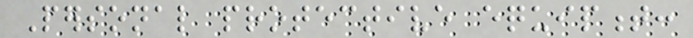Personal protective equipment:
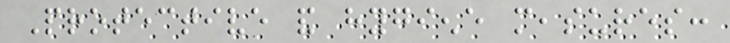Protective and hygiene measures:
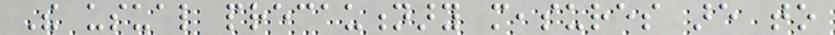The usual precautionary measures are to
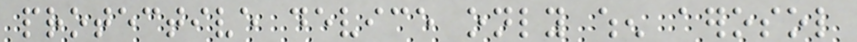protective device only when aerosol
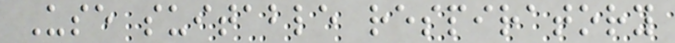Use suitable respiratory
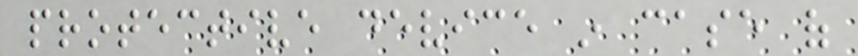protective device in case of
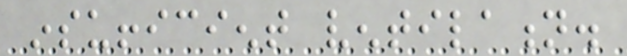insufficient ventilation.
